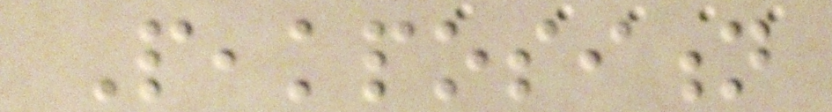Peakposition
